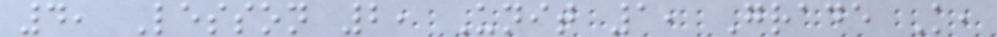4, Lesson 2, Unit 1, Grade K,
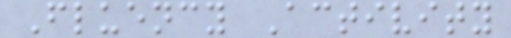Fluency Activity
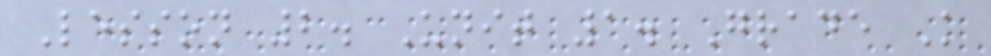Lesson 2. Unit 1. Grade K
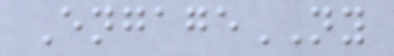EngageNY
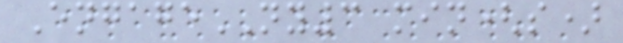EngageNY3 min(s)
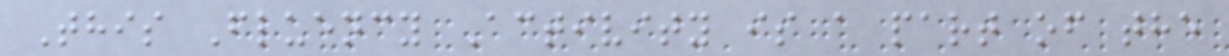This Fluency Activity is a part of the
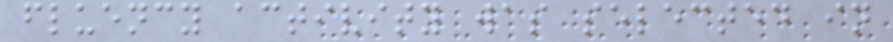fluency activity was selected in
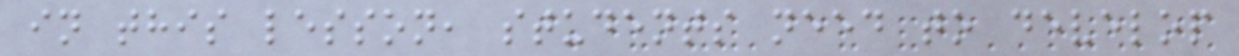in this lesson, students need to develop
